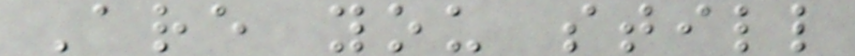Are you still
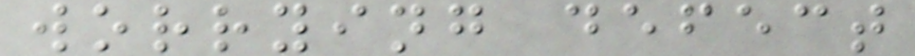worrying defect
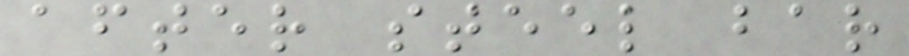after steel bar
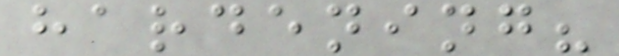hardening?
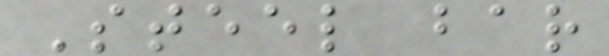Steel bar
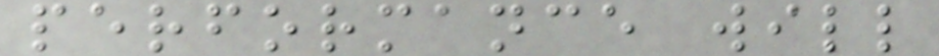performance will
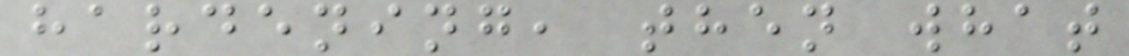hardening, then what
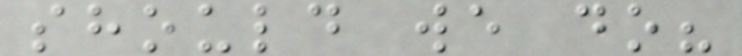should we do?
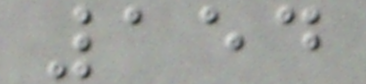154
